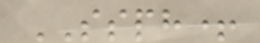SSPH+
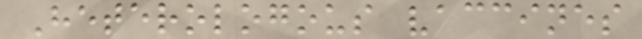Heterologous vaccines
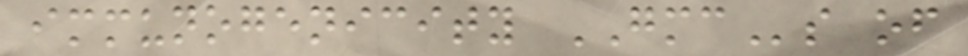immunogenicity GMCs of
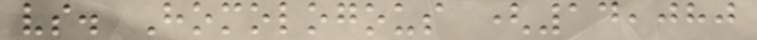vs. Homologous (14,080
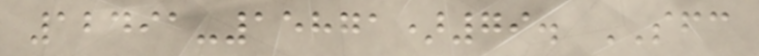12491-15871)79. SFC
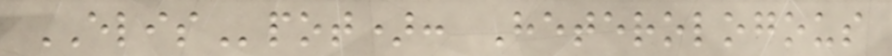ELISpot): Heterologous
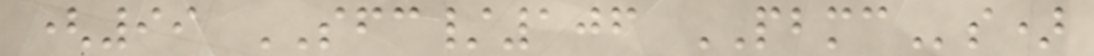(99 SFC/106 PBMCs)
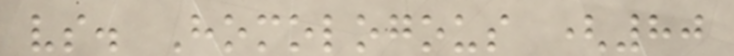vs. Homologous (80
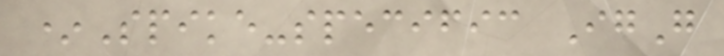*Spike-specific IgG
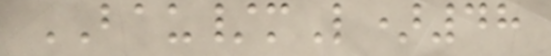BAU/mL)48
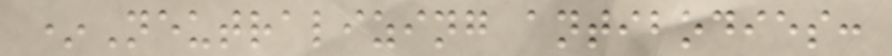*Neutralizing antibodies:
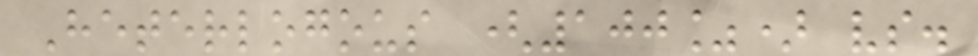Heterlogous (100%) vs.
